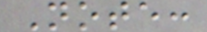Note:
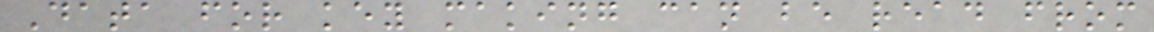Data for key making can be read from
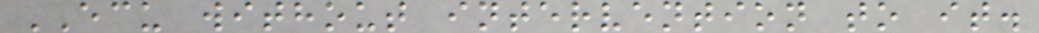ECU without intervention to it.
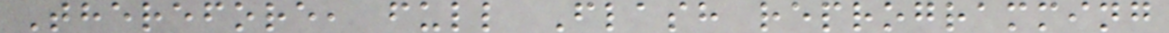Therefore, full Flash reprogramming
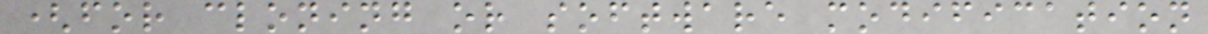(for cloning or software modification
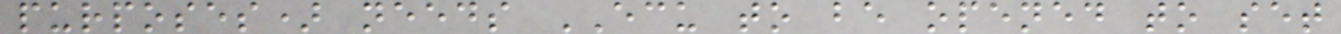purposes) needs ECU to be opened to set
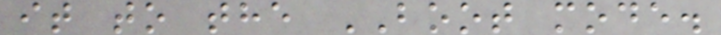it to the BOOT mode.
